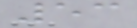53
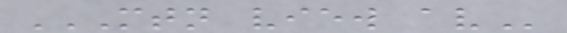MTN VIEW AV
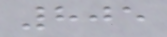805
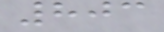803
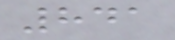841
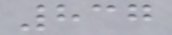837
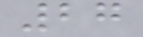27
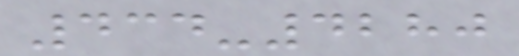434-4280
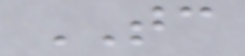TC
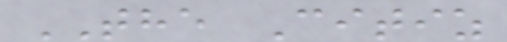THE Citiz
